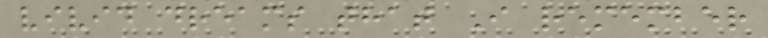vivid dreams that I remember
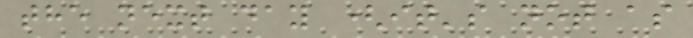the next day (it's not as
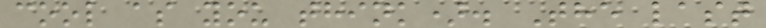cool as you think). The last
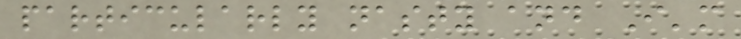particularly nasty and I'm
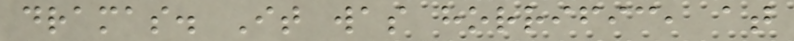dramas. It was horrific, at
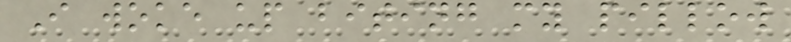I woke up biting my pillow
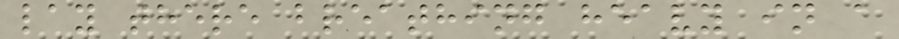lay there breathing heavy in a
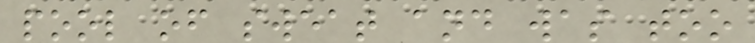pool of sweat and was too
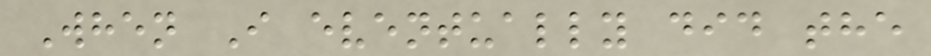When I eventually did the
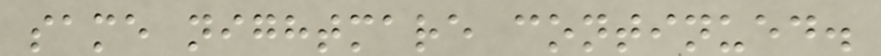same nightmare continued.
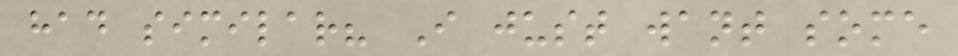had similar? I just want some
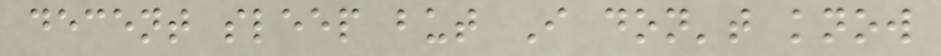decent sleep but I don't know
